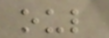oul
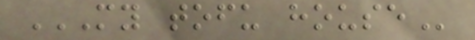MY TOFU HOUSE
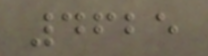4625
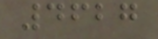4627
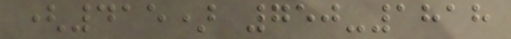(415) 750-1818
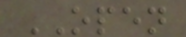OPEN
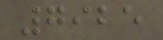7925
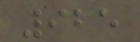925
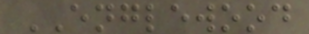ENGLEWOOD
